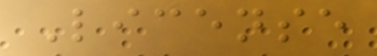License
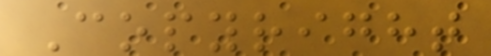Copyright
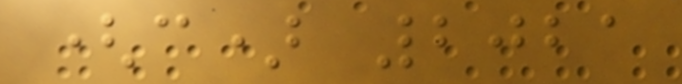(c) 2021
